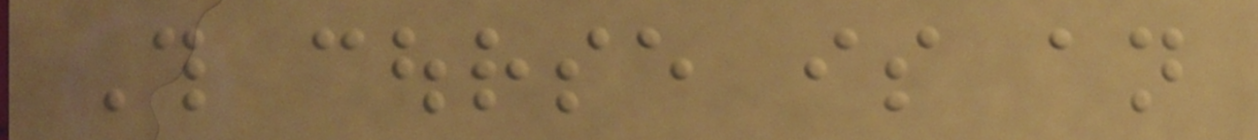This course is an
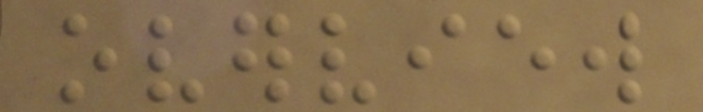overview
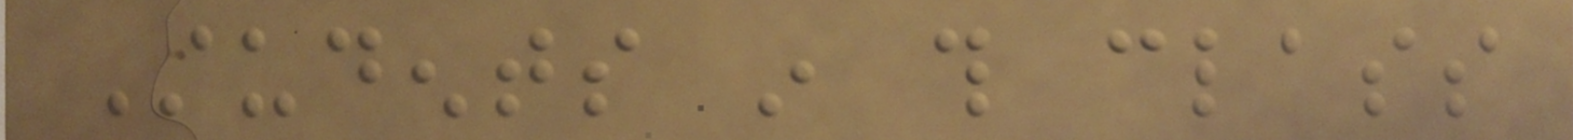Students in this class
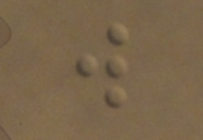will
